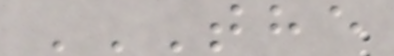THE
